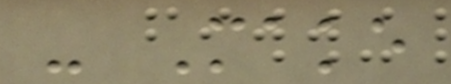- Make
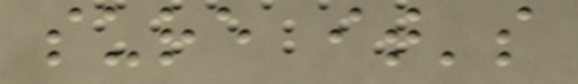sure it's
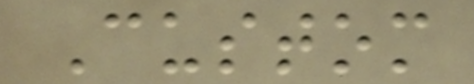Custom
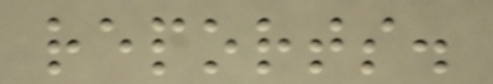reports.
